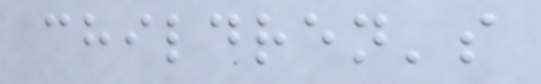children's
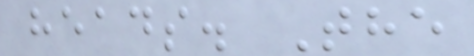heads. The
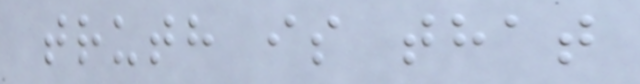truth is that
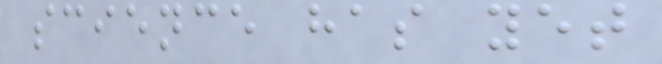science has yet
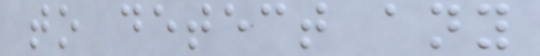to detect any
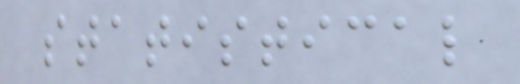statistical
